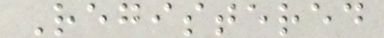Registered
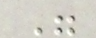"
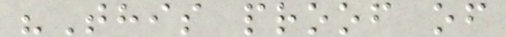"This proof of
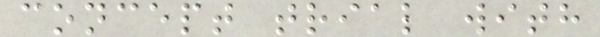concept trial with
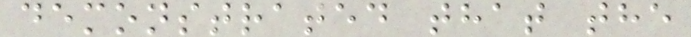demonstrated that the
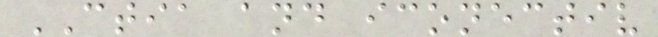CTIA and iconectiv
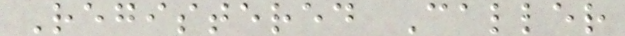Registered Caller
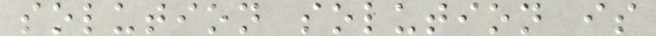solution solution is
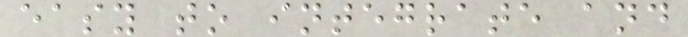easy to integrate and
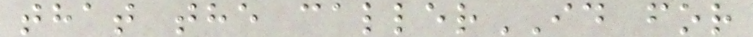that the callerID for
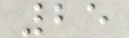25
